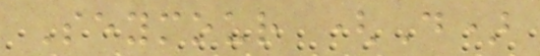Seymour (D)
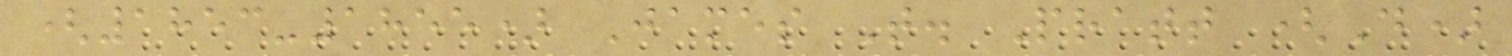(1853-1855) James T. Pratt (D)
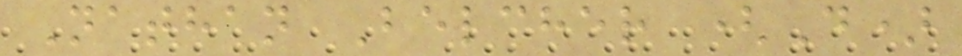Nathan Belcher (D)
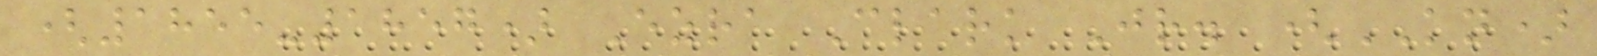(1855-1857) Ezra Clark Jr. (KN)
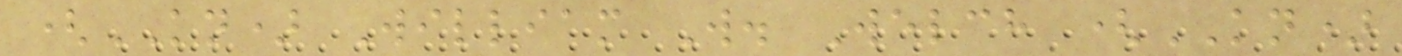(KN) William W. Welch (KN)
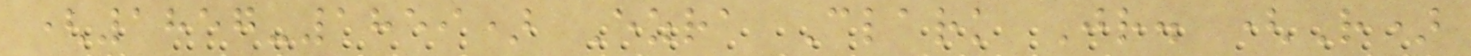(1857-1859) Ezra Clark Jr. (R)
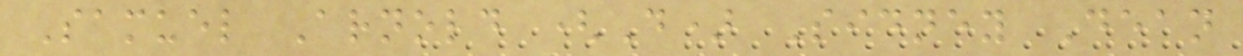Samuel Arnold (D) Sidney Dean
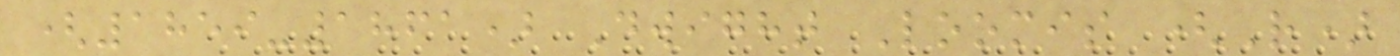(1859-1861) Dwight Loomis (R)
